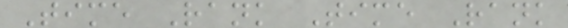Time Rank Time Rank
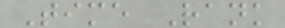Time Rank
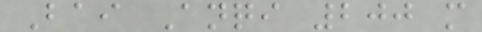Bai Anqi 200 m
